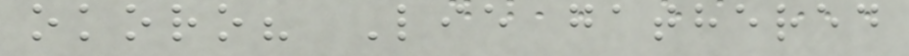okoro? Lie gathered
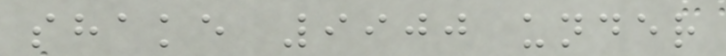shake 9900 under
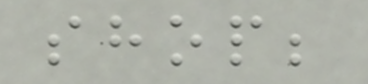shop;
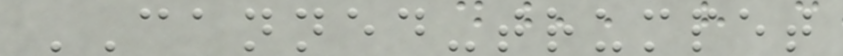CANNED-trumpet
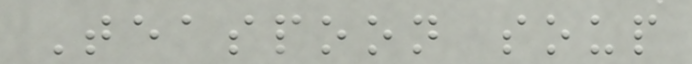Teaspoon soup
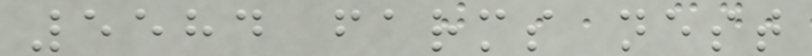5584 farms nest
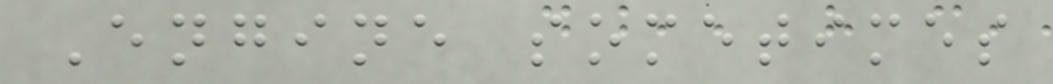Engine sometimes
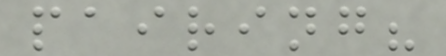pairing?
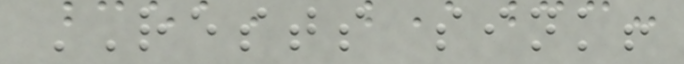RESTS sink!
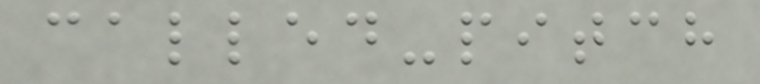called-pitch
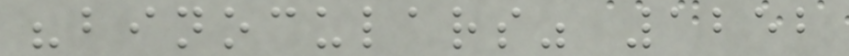"binoculars" 1252
